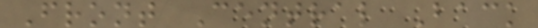Front Central Back
